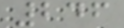246
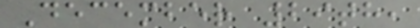December 29th,
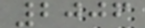2006
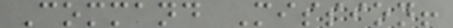Command Mission!
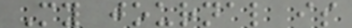My journal is
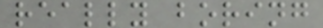really boring
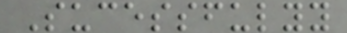Sucessfulyy
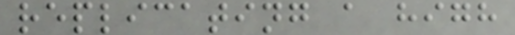replicating a high
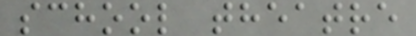school theatre
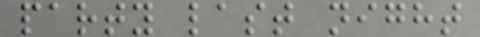party last night
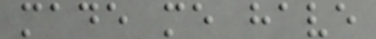made me have
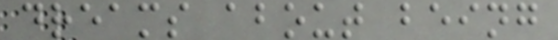dreams about being
